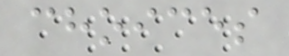choices
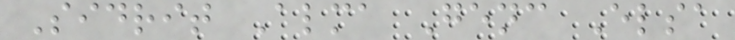Sidrit Alma Genc Elsa
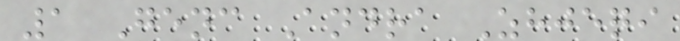1 Genc Andra Zhjeqi
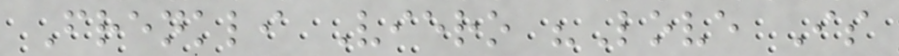Frenkli Viero "Love Is
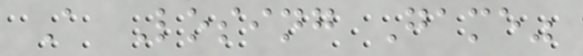A Losing Game"
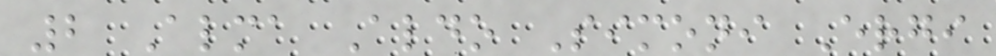2 Alma Aldo Simoni Ergi
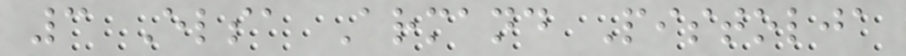3 Elsa Armand Pistolja
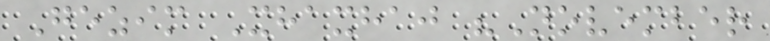Gezim Xhaxhaj "November
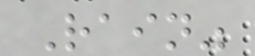Rain"
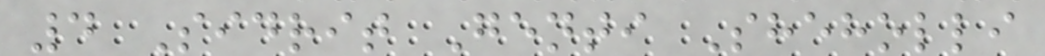4 Sidrit Genti Sheholli
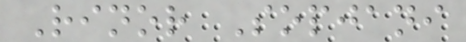Rinor Sopjani
